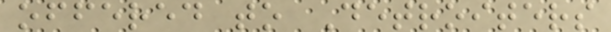offered to Detroiters
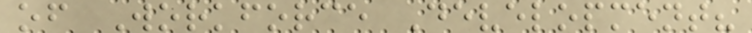of Workforce Development?
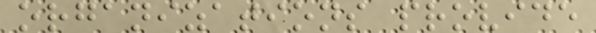organizations provide
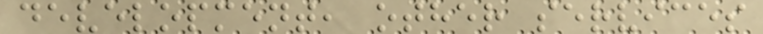development, other services
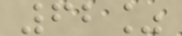62%
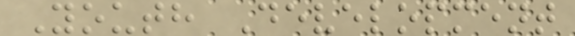Youth Development
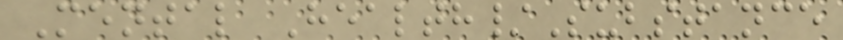Mental Health/Substance
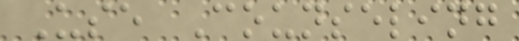Use Counseling
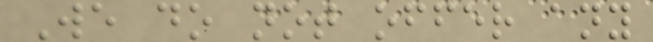We do not offer any
